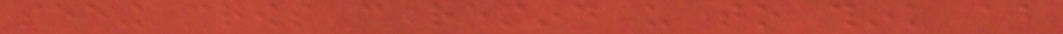seeing crows can remind us to think about
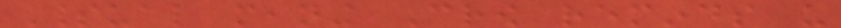Spiritual meaning Crow reminds us
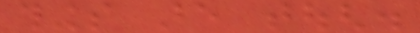things are tough.
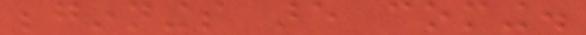beginnings are coming.
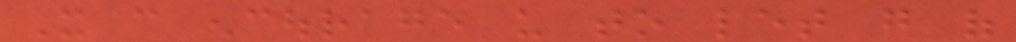It can encourage us to let go of
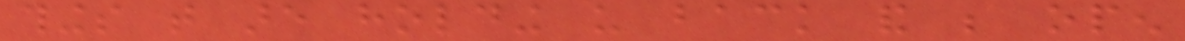things that are holding us back and be open
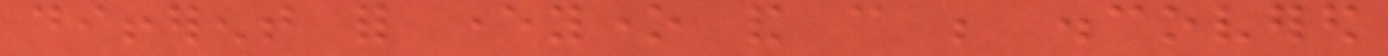different for everyone and can be discovered
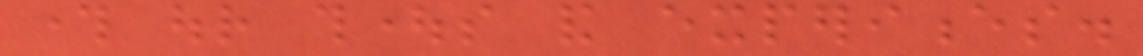through our thoughts and experiences.
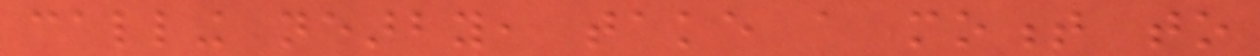calling nearby, take a moment to
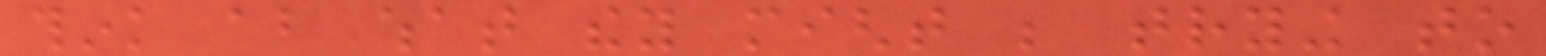think about what they might be trying to
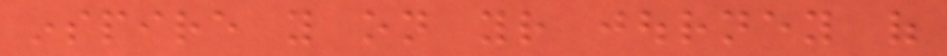inspire you on your journey of
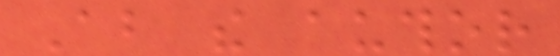About the author
